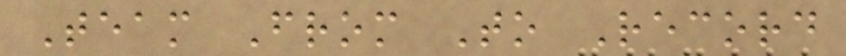Team From To Record
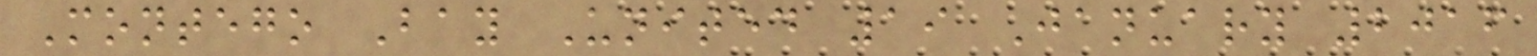Montego Bay United 19 January 2016
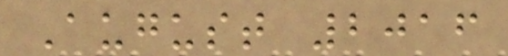August 2016
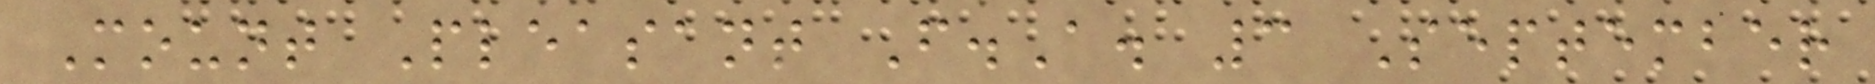Mount Pleasant F.A. 3 September
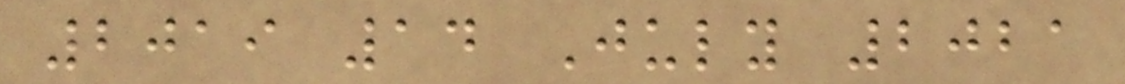2019 14 July 2021
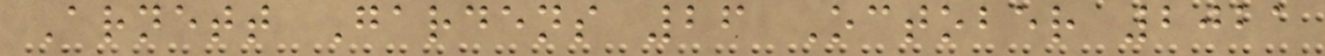Arnett Gardens 26 October 2021
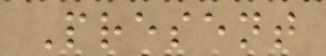Present
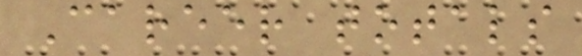Career totals
